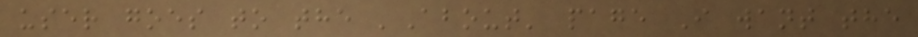user goes to the 'About' page I want the
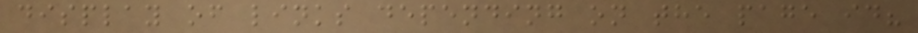display of links depending on the page id?
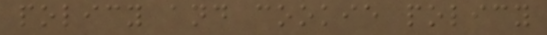policy and cookie policy
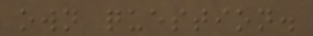own question.
